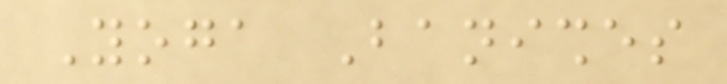Yoga Banishes
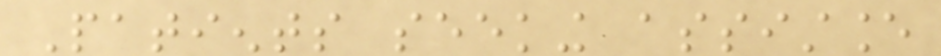Patients seeking assistance
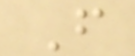From
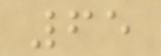65
